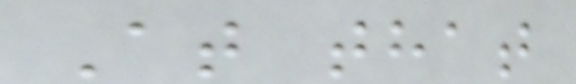At that
